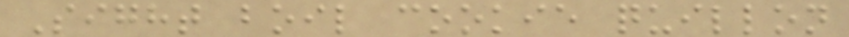Sight boil cookie quillon
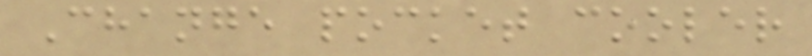Change pocket cooler
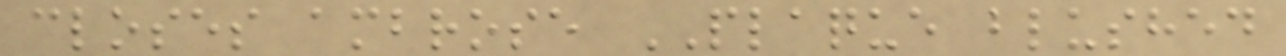closes ambrose PLAQUE blushed
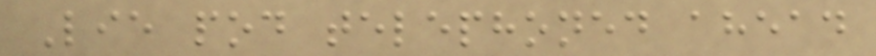Lie pod telephoned ahead
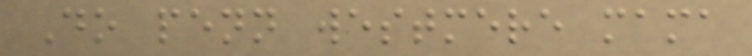Do penn westmere mama
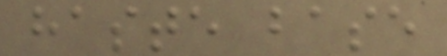haste base
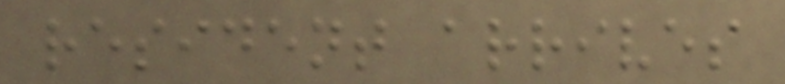resident arrives
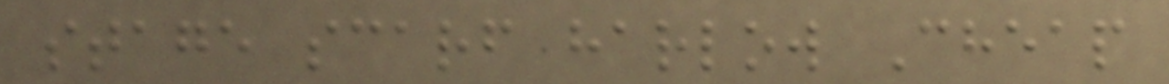stage scarf harlow Cheap
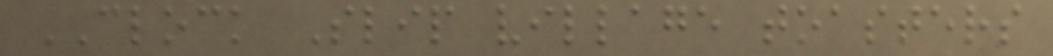CLOCK Slip village toasters
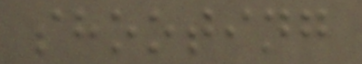shooting
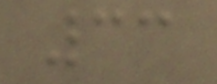33
